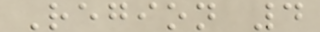Region 4
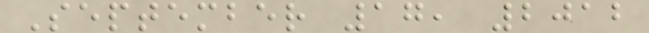September 17, 2012
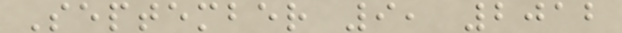September 9, 2012
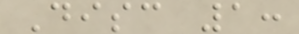Disc 1:
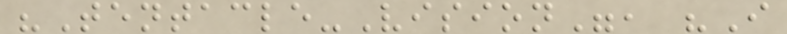"Tentacle-Vision", "I
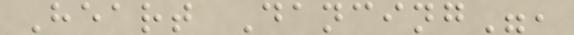Heart Dancing",
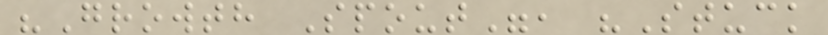"Growth Spout", "Stuck
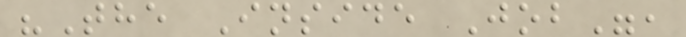"The Inside Job",
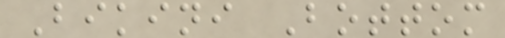Bikini Bottom
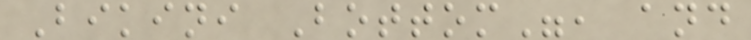Bikini Bottom", and
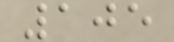105
